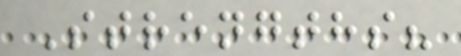Strengths?
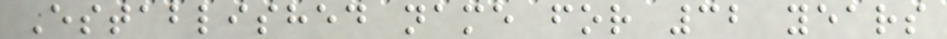Established name for 32 years
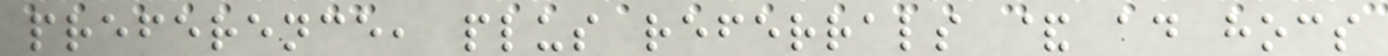preference, plus referrals & ad hocs
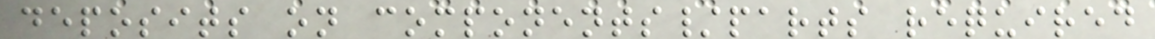deposits on components/parts required
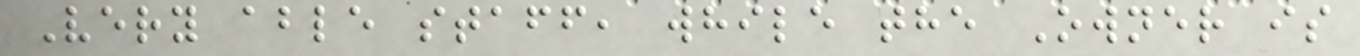Very able staff, while the Owner is
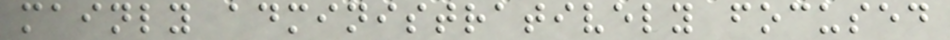mainly administratively focused
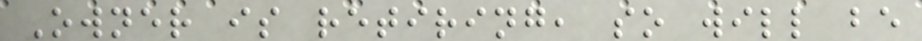Owner is retiring, so will be
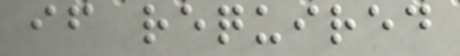if required
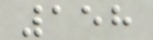158
